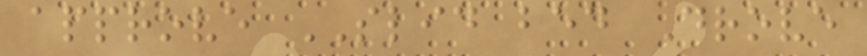approve SLID bed Drove
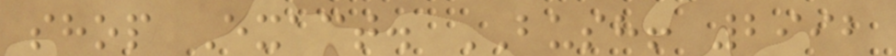shop Exact. BUSH! 2992
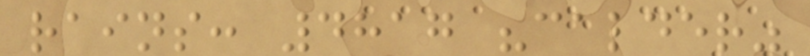rains: 4817 "calder"
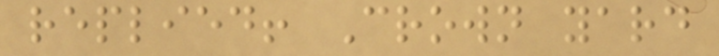replied! Crown yard
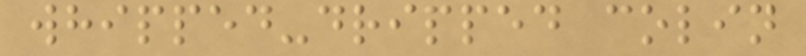whipped-dripped colin
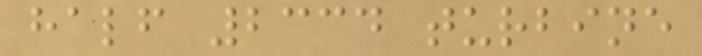half 2334 turbine
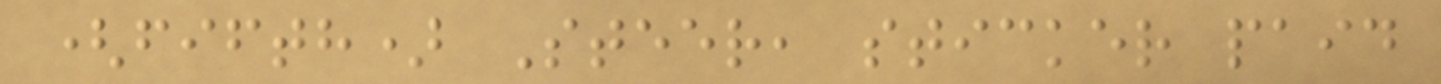(fifth) Steer, sticker paid
